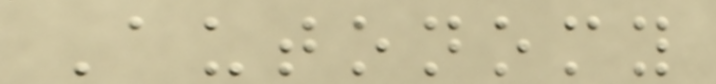Autonomy
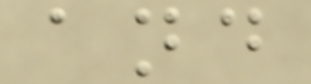and
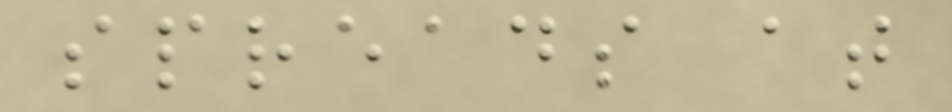spreads at
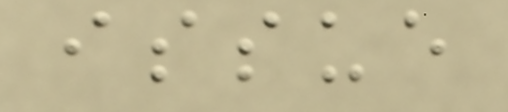issue
